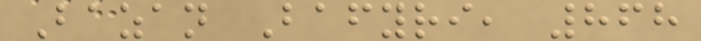Bazan Bafyri, 868
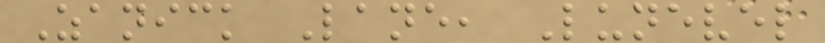Zanick Lane, Lunevel
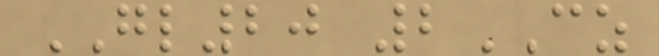GL20 2CZ
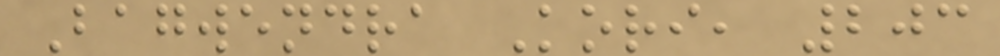Bagwendra Kori, 203
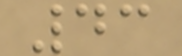43
